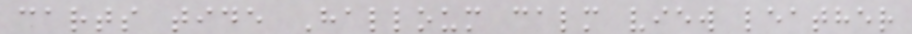carts tide Halloum calm view leather
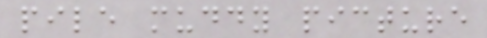pile muddy picture
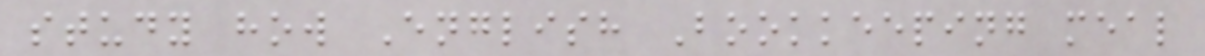study how English Bookkeeping meal
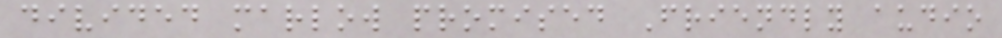divided marlow promised Friendly audio
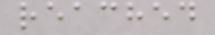reached
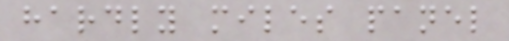hardly miles panel
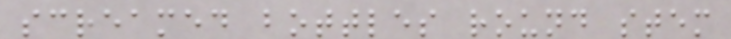screamed bottles round stem
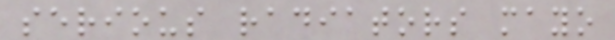serious radiators mayo
